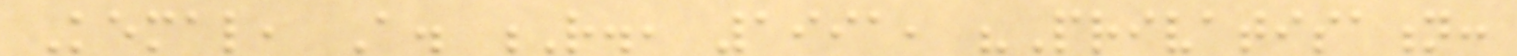Kemal, A. R., 1991, "Privatisation:
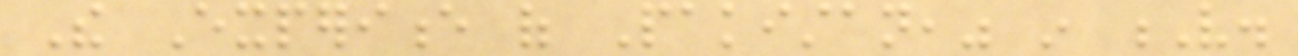The Experience of Pakistan," in V.
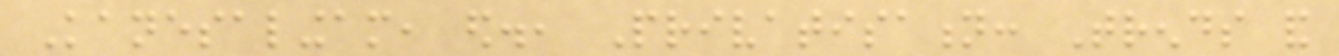Kanesalingam, ed., Privatisation: Trends and
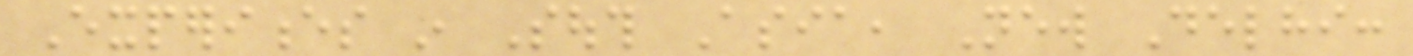Experiences in South Asia, New Delhi:
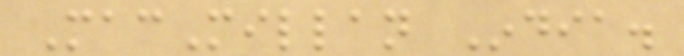MacMillan India.
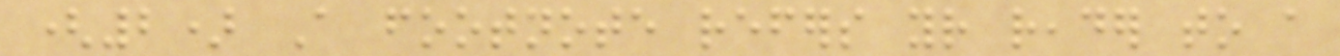(2) A footnote refers your reader to a
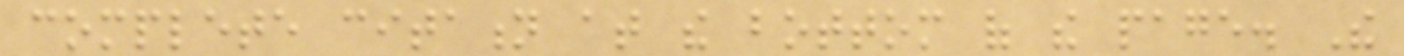complete citation at the bottom of the page. The
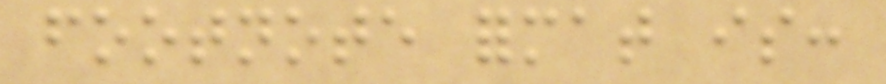footnote format is:
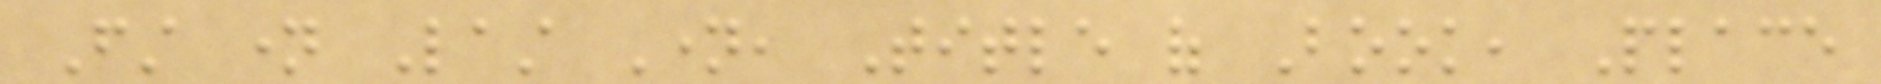First name Last Name, Title of Book, Place
